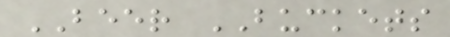BEER BUCKETS
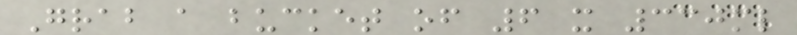Grab a bucket of 6 x 330ml
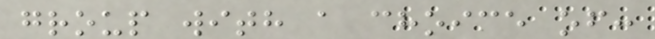group with a choice of:
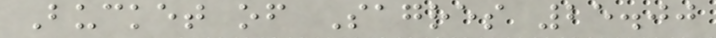Bucket of Sagres 25.00
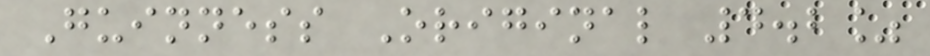Guinness Original 4.2%
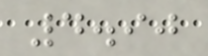4.90
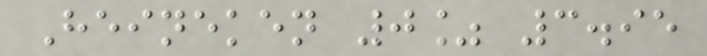Heineken 0% 3.95
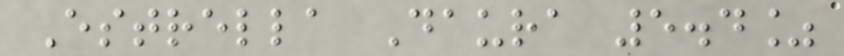Estrella Daura 5.4%
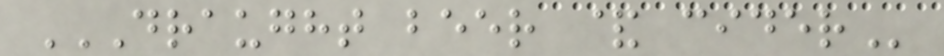DRAUGHT BEER & CIDER
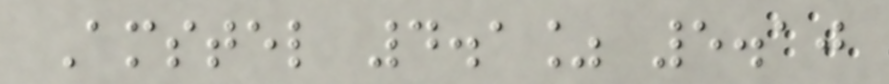Amstel 4.1% 5.10
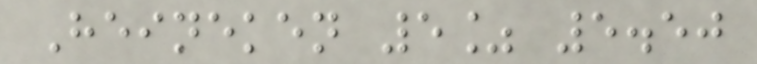Heineken 5% 5.50
